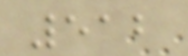512
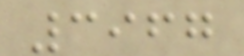3967
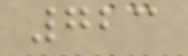723
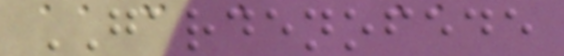GARDENOFEDE
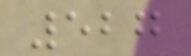527
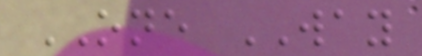ONE WAY
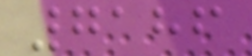7186
